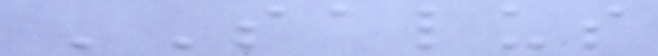SALUS
